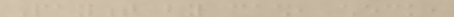Payment by cash, check,
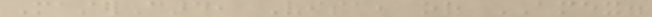MasterCard, Visa, or AMEX.
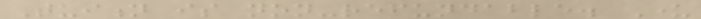Tuition is non-refundable. Under
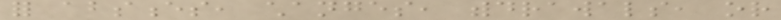for absences, changes, withdrawals, or
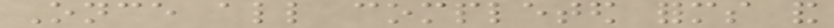Once all completed forms and
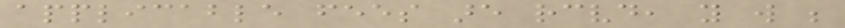applicable fees are received, you will be
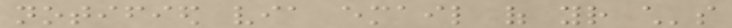notified via email of your child's
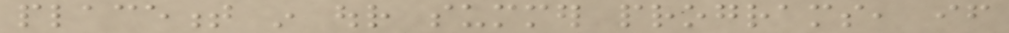placement in our summer programs, if
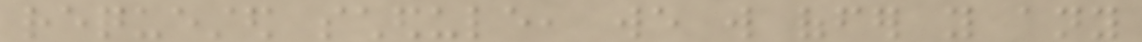requested schedule, we will offer you any
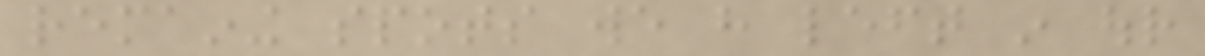remaining spots we have left in our
